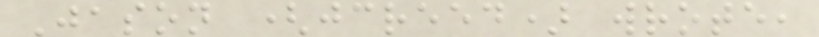Jason (jcreed) wrote,
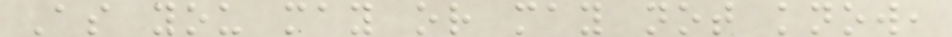As you may or may not know,
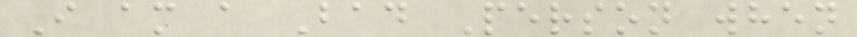I am a Bad Person when
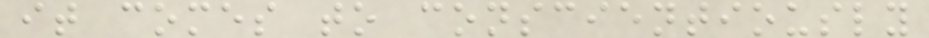it comes to conscientiously
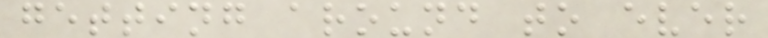getting around to ever
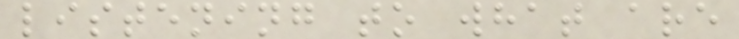listening to what are
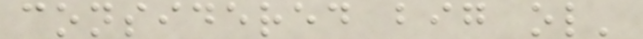considered big ol'
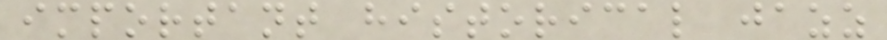important historical jazz
